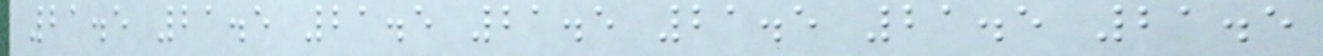21.5 21.5 21.5 21.5 21.5 21.5 21.5
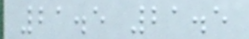21.5 21.5
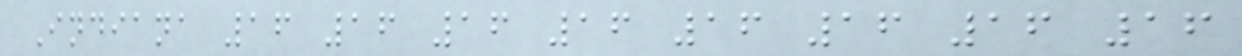Indiana 16 16 16 16 16 16 16 16
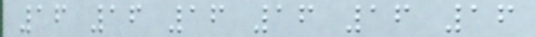16 16 16 16 16 16
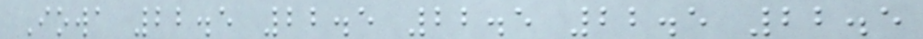Iowa 22.5 22.5 22.5 22.5 22.5
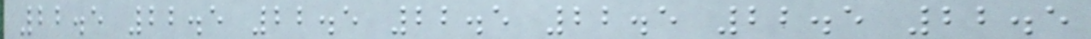22.5 22.5 22.5 22.5 22.5 22.5 22.5
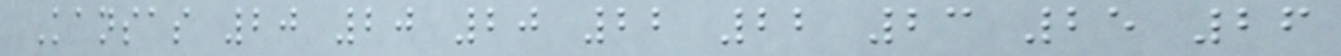Kansas 20 20 20 22 22 23 25 26
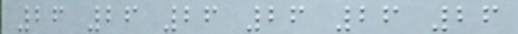26 26 26 26 26 26
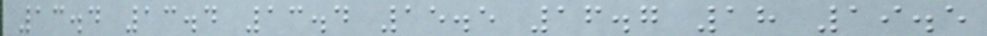13.4 13.4 13.4 15.5 16.7 18 19.5
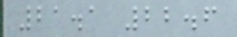21.1 22.6
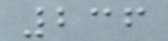236
